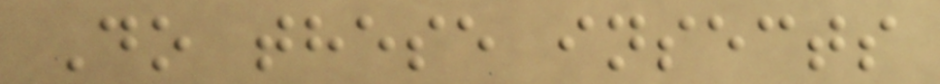Do these insects
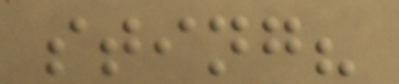sting?
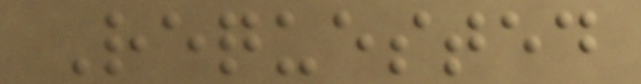Requested
